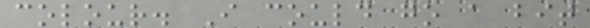colour. I could go a bit
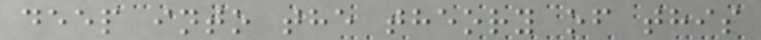deep into the theory of this
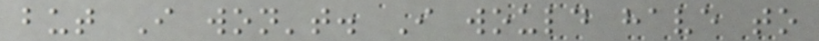but I won't. I would have to
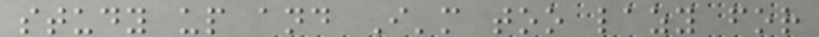study up and I'm too lazy for
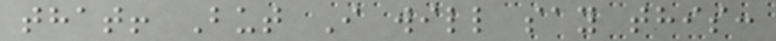that! But I will say this:
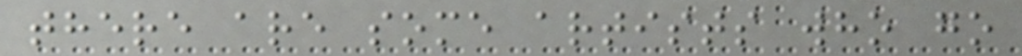there are some artists who go
